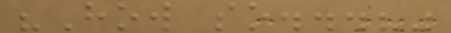"How so...?"
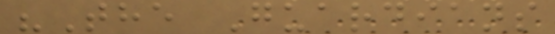"The Guardians
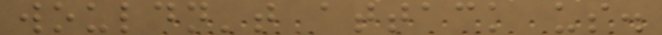wouldn't attack us.
